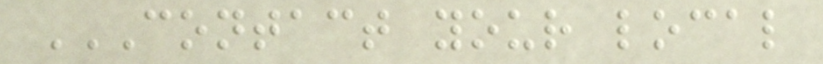CONTACT YOUR LOCAL
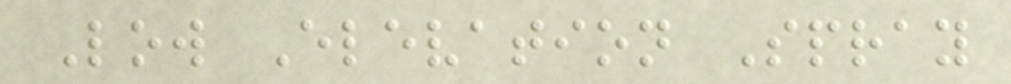Low Elevation Spray
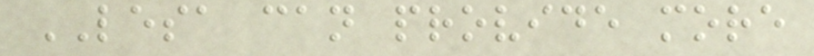LESA can provide more
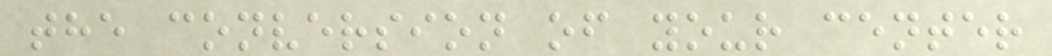the conversion of your center
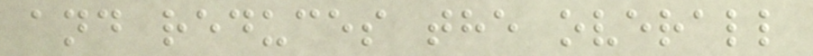and reduces the overall
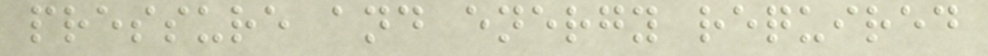pressure and energy required
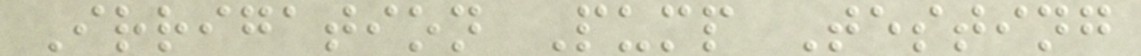Irrigation Pump Testing
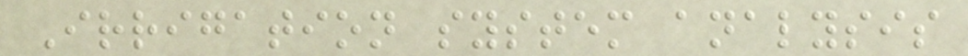Irrigation system analysis
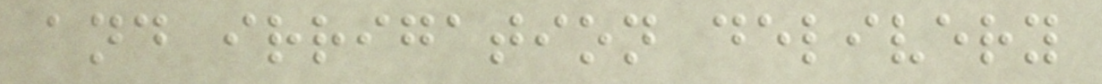and irrigation delivery
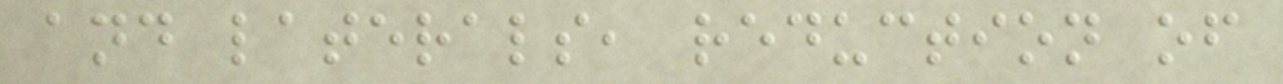and laterals, reduction of
